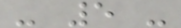- 5 -
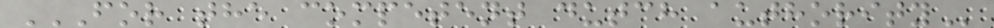FOR THE COMPETENT DUTCH AUTHORITY
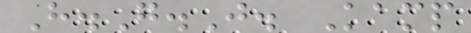H.G.J. Kamp
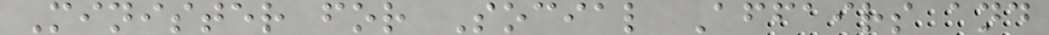Minister for Social Affairs and
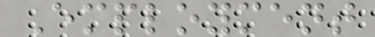Employment
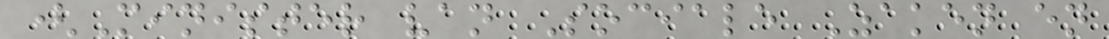(Minister van Sociale Zaken en
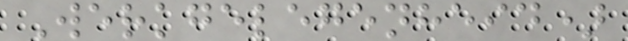Werkgelegenheid)
